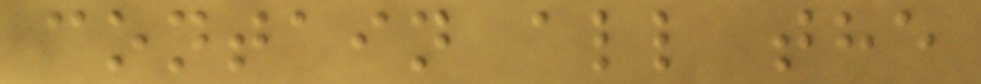contain all the
